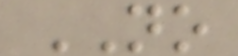NO
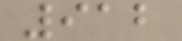912
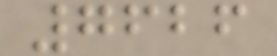7626
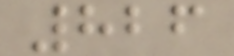826
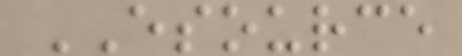ESOURCE
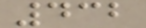432
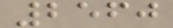2560
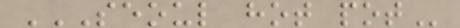SEOUL HOT POT
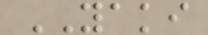YAKI
